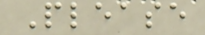Please
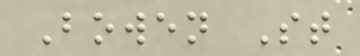Bowen St
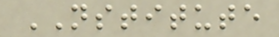NSTITUTE
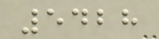5428
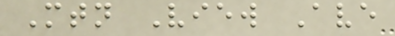Mtn View Ave
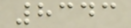8343
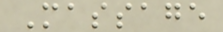Massage
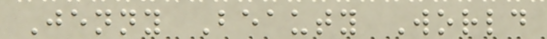Jenny Beauty World
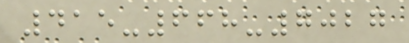415-668-7027
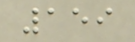159
